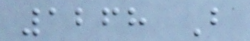1268 B
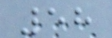58
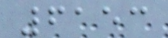6153
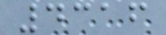4316
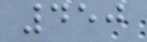450
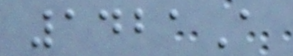1421A
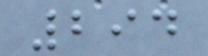294
